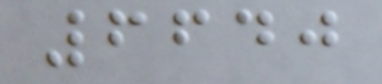6640
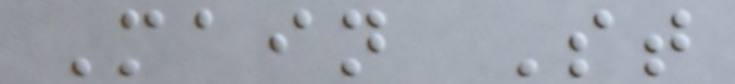Main St
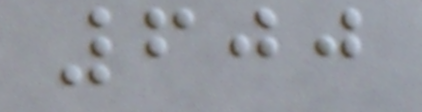600
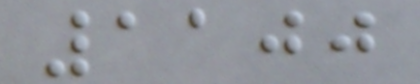1100
